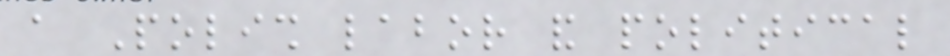a Polish labor and political
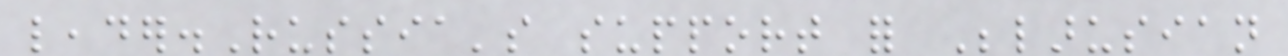leader.Russia's support for Belarusian
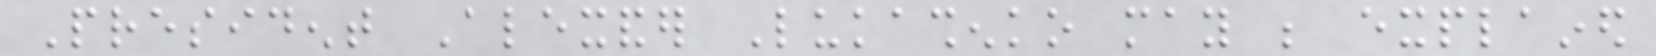President Alexander Lukashenko may be explained
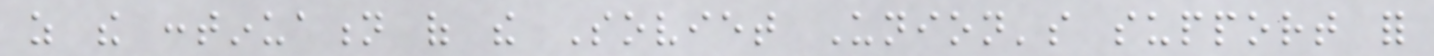as the continuation of the Soviet Union's support for
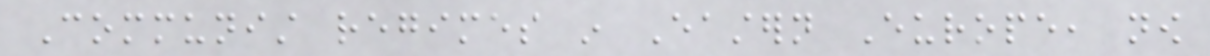Communist regimes in Eastern Europe, now
